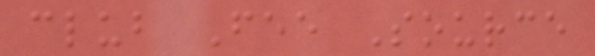club Fee Source
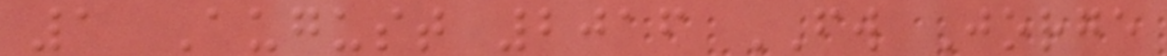1 August 2016 FW Jorge
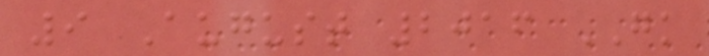9 August 2016 GK
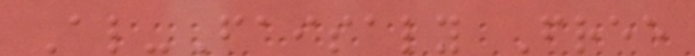Al-Faisaly Free
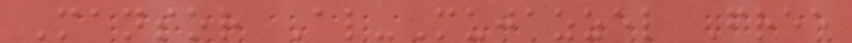Mansor Al-Mujazzel Free
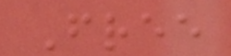Free
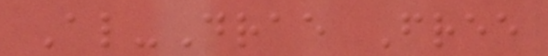Al-Drae Free
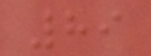89
